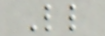Little
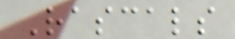Rascals
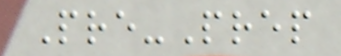Pre-Prep
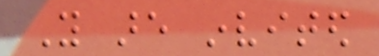You are invited
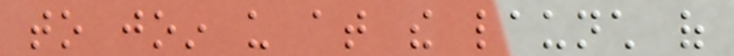to join us at the launch of
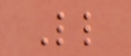Little
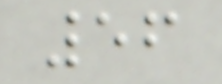56
